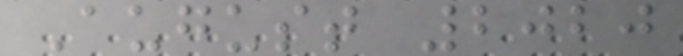August 2020
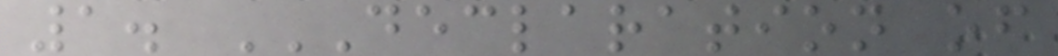1. DECLARATION OF
